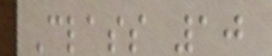Class 10
